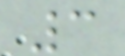3
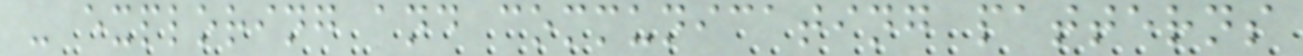- exploring and communicating patterns
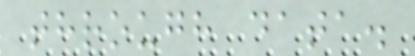through data.
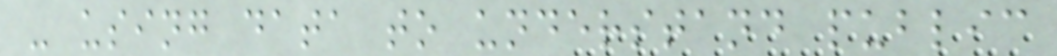- using data to understand public
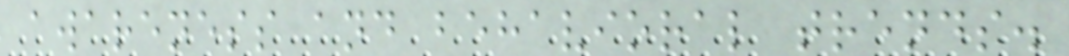awareness and behavioral trends.
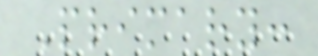Primary:
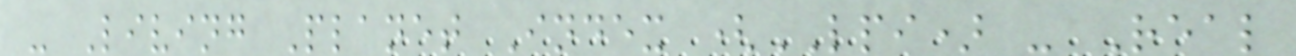- Living Planet Index (LPI) - Real
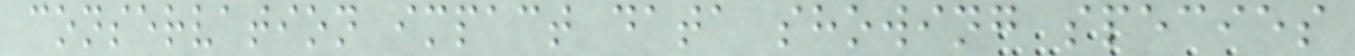conservation impact data showing species
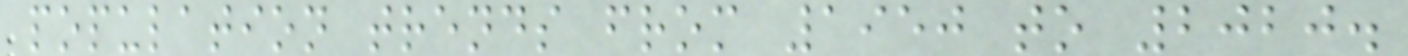population trends from 1950 to 2020.
